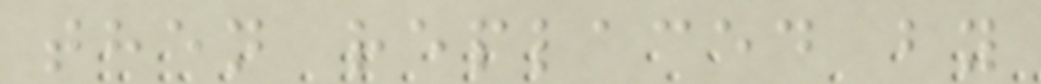then replaced by
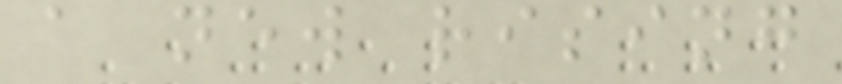a new rising
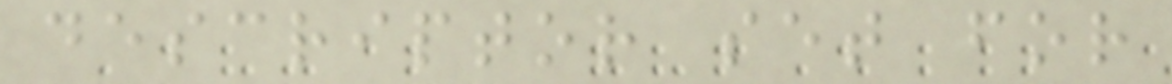descriptor set for
